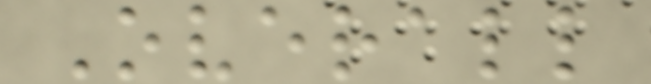Overall
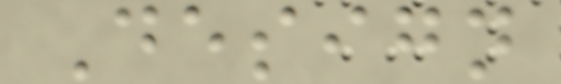Design
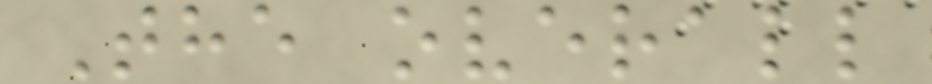The overall
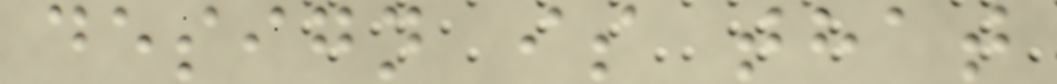design is that
